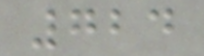724
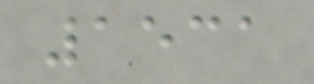1531
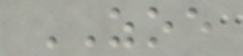ZOE
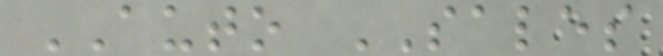AUTO SALES
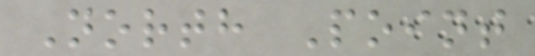North Point
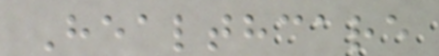Healthcare
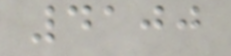4100
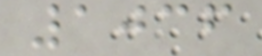1036
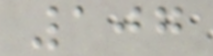107
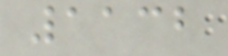1132
